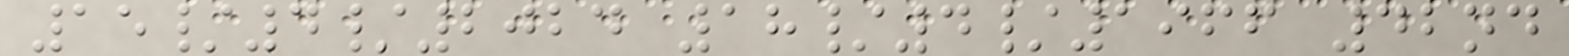15/4/2024 18/4/1966 42nd
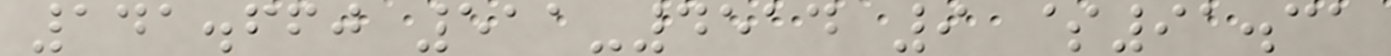141.660 511-4514 9 $91.31
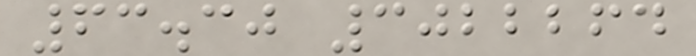63.30 3022264
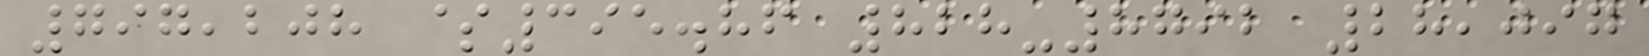797,208 $395.86 828-8792 28,097
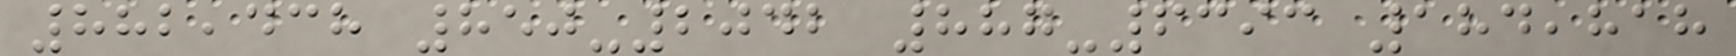882,438 850-2042 887-6393 184,818
